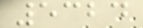5324
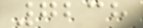7238
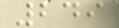249
